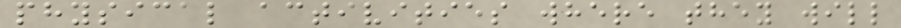physical activities where they will
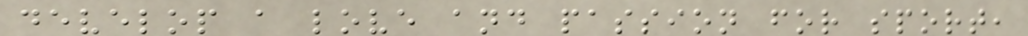develop a love and passion for sport,
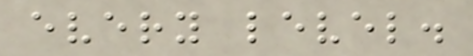every level.
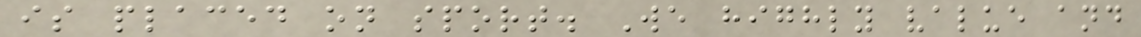is placed on sport. We highly value and
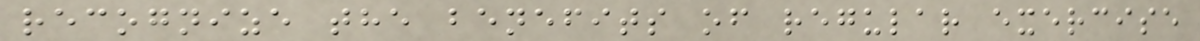recognize the benefits of regular exercise
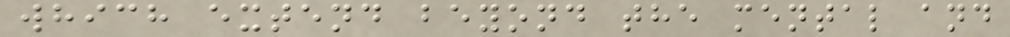which extend beyond the mental and
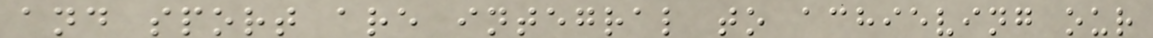and sport are integral to achieving our
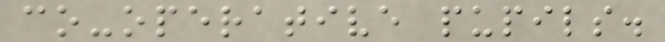co-operative pupils.
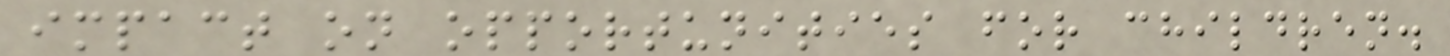impact on opportunities for children.
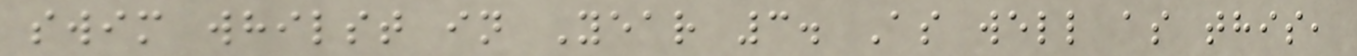swim whilst in Year 3. As well as this,
